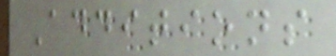Additions
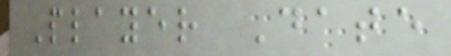Player Date
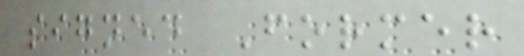signed Former
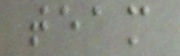team
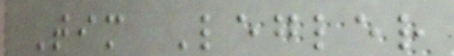Tim Legler
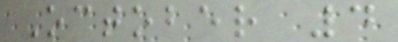October 4
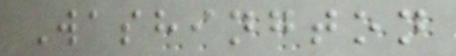Washington
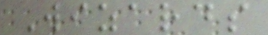Wizards
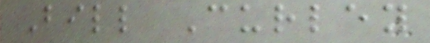Bill Curley
